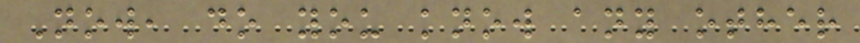Now, do you know any other
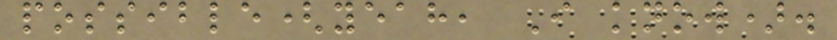possible(yeah, I know).
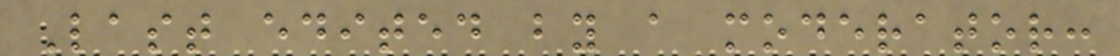Last edited by a moderator:
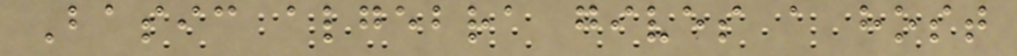Basic algebra gives a host
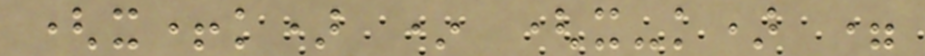(x+k) * (x-k) =
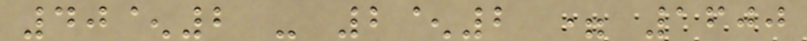40^2 - 2^2 = 1600
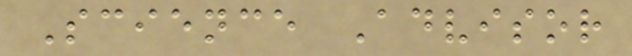Science Advisor
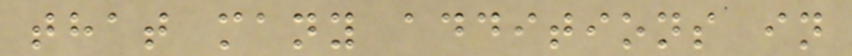that many additions in
